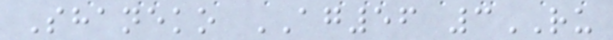Shaneko AG56 3RU
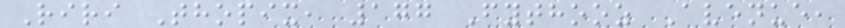Riri Thopix, 177 Fythooz Avenue,
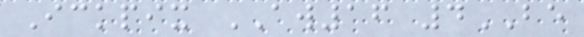Ickpix AW16 4BE
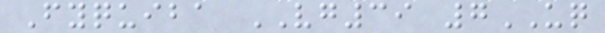Fyquiba VG39 7UQ
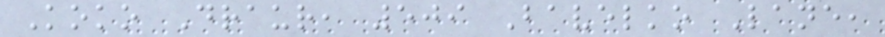Koko Draur, 509 Bavelko Lane,
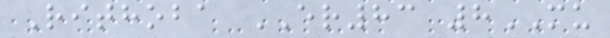Rithoba ER83 8MU
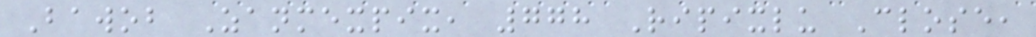Bawob Zanmexpix, 778 Ripixlu Close,
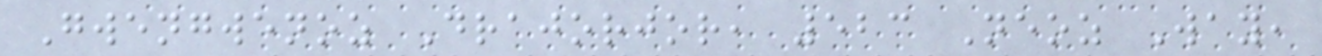Gwengwenoz Drajorjor, 523 Neoz Way,
